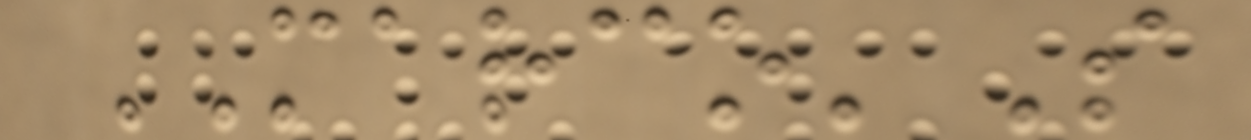MARCO'S
